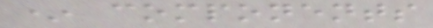* components
